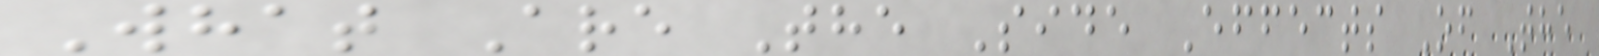What Are The Side Effects Of The
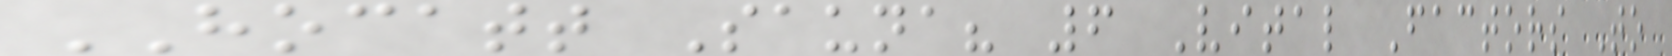HOCATT Sauna? 6 Vital Factors To
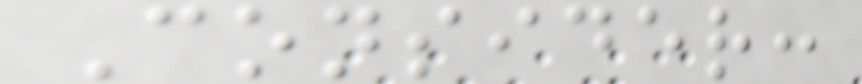Consider:
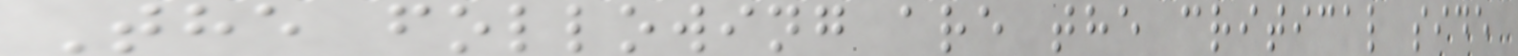The following are the critical side
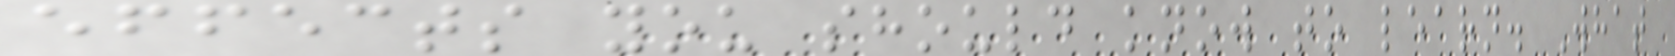effects you should know to learn. What
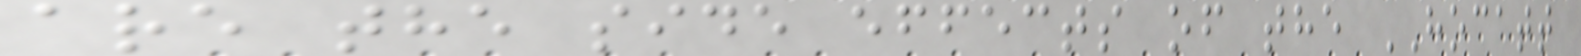are the side effects of the HOCATT
